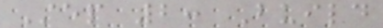Step 2: Build
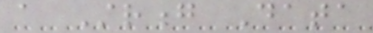a Strong Data
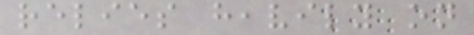relies heavily on
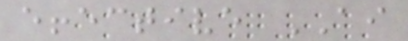effective AI
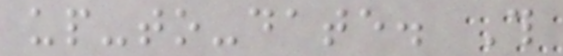up-to-date. This
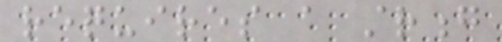requires a strong
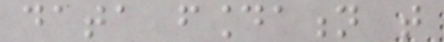data foundation that
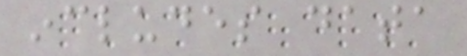includes data
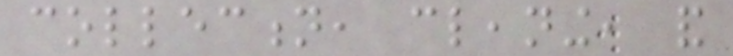collection, cleaning, and
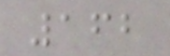162
